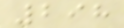298
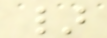}
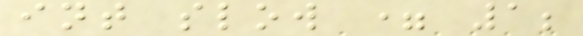int slow = 1;
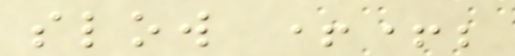slow ++;
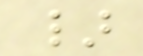}
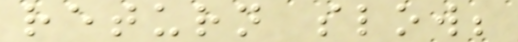return slow;
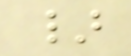}
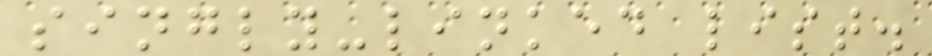singly-linked list.
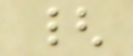{
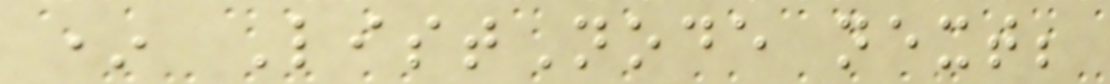* ListNode next;
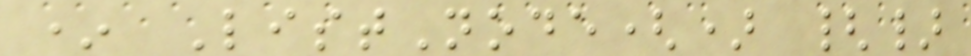* ListNode() {}
